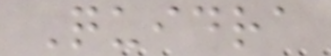Quidra
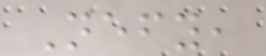Nefy,
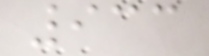933
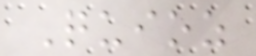Quioz
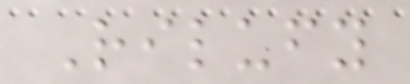Rilufy
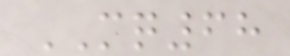MQ68
